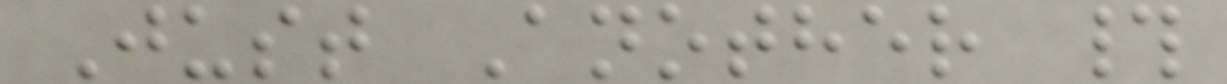Just Another #
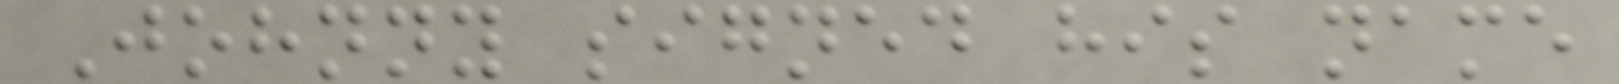Johnny signed his name
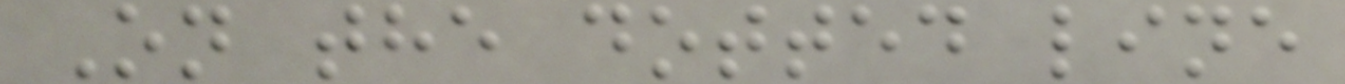On the dotted line
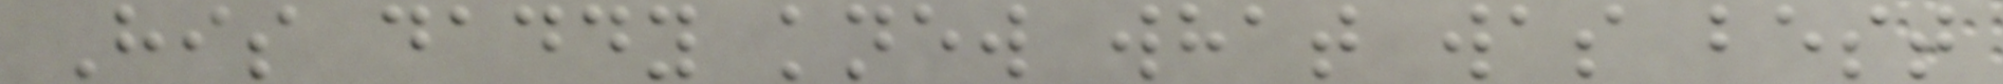His daddy knew what was best
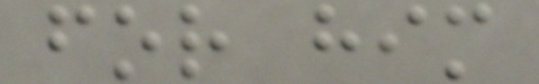for him
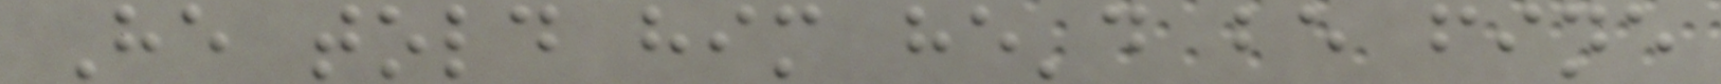He told him he'd be fine
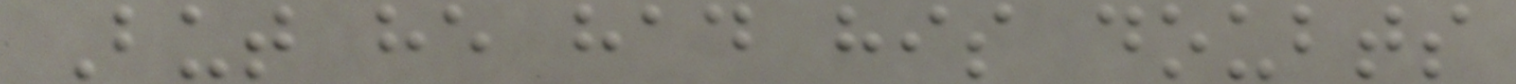But he had his doubts
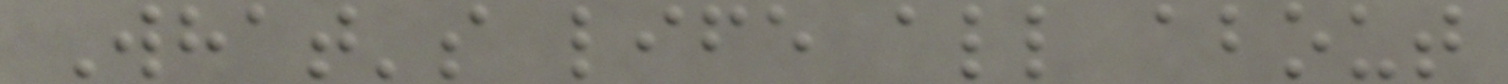What's life all about
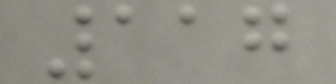117
